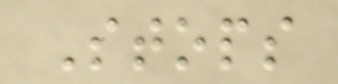Stops
